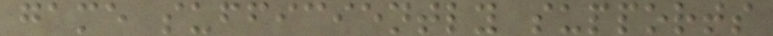game sufficiently supports
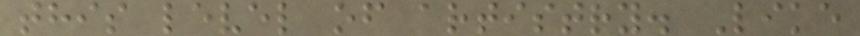this level of artistry. Like
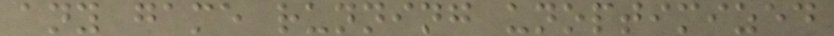any game running unoptimized
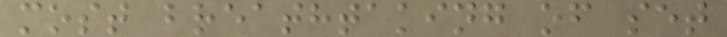most breathtaking of set
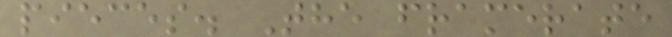pieces. The framerate
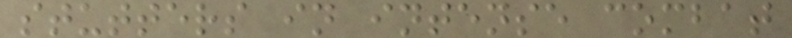stutters in intense combat
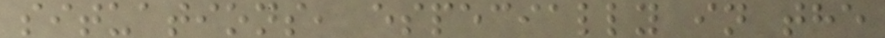situations, especially in the
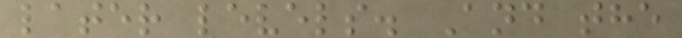later levels. And the
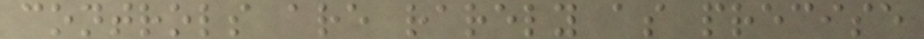controls are rarely as precise
